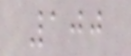100
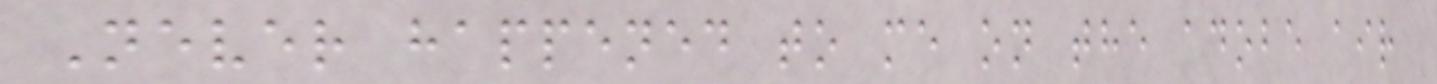Never happened to me on the adobe air
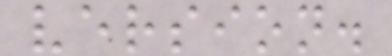version.
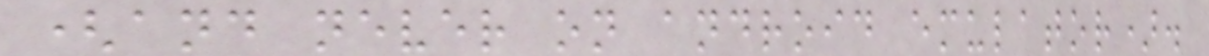(and never on android emulator).
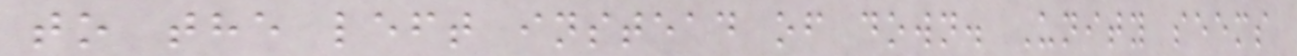to the left instead of down. Unity seems
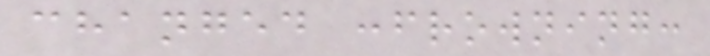changed :frowning:
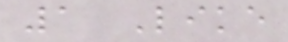1 Like
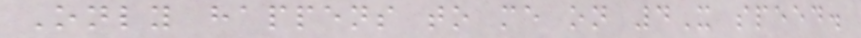Only happens to me on 4X speed.
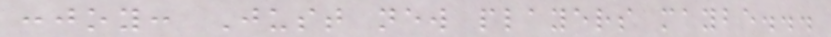:joy: Just new players maybe...
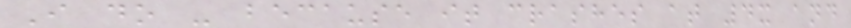I do - because it crashes at 4x and
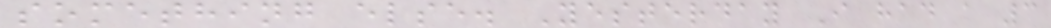something else. Yesterday I had a 3
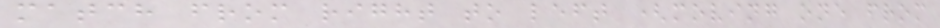match from right to left (moving one from
